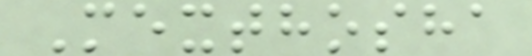Mexthosha
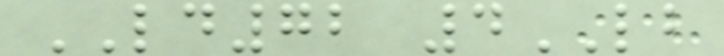LD72 4LB
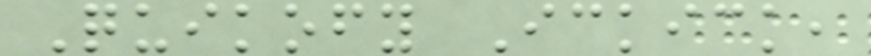Quikofy Ickick,
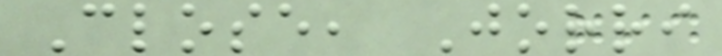Close, Jorri
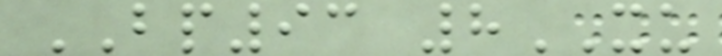BP93 8XU
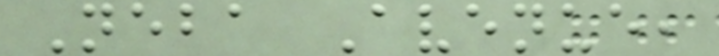Neba Avenue,
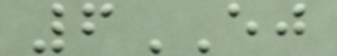6EJ
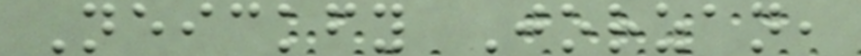Neickfy Jorzan,
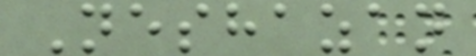Neshazan
